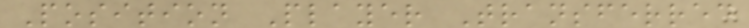Position Player Transferred
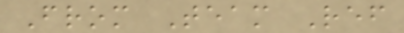From Team Ref
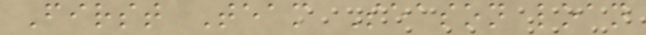First Team Season loan
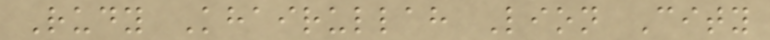Rudy Khairullah Lion City
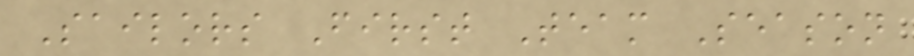Sailors First Team Season
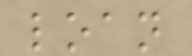loan
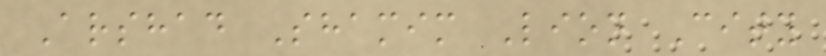Arshad Shamim Lion City
